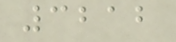3212
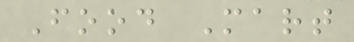Food Mart
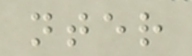nter
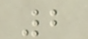2
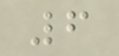6
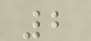2
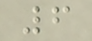6
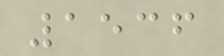1536
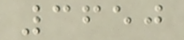3650
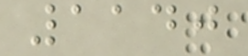1140
